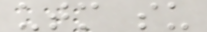utm su
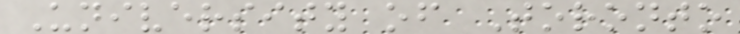University of Toronto
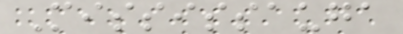Mississauga
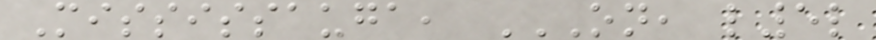Mississauga, ON, L5L
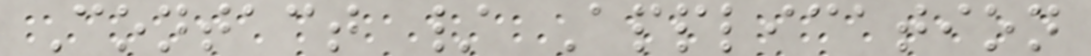Contact / Application
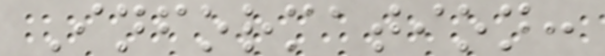Information:
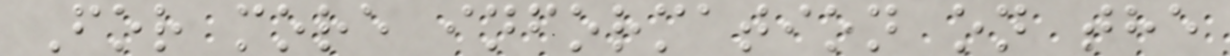For more information on the
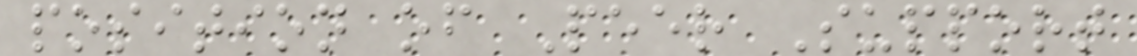position of Peer Support
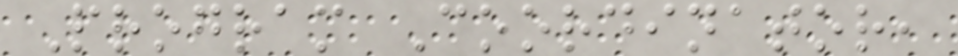Program Coordinator,
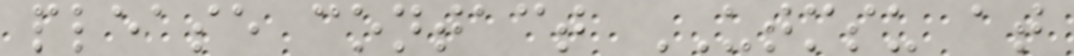please contact UTMSU at
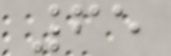65
